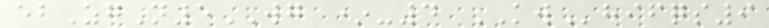ebZgN5WG *-4 KWhifqs9
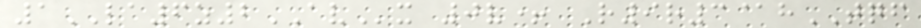1LA6z2AVx 0v+ R9r3@hTQF
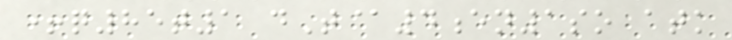+q85t1 dT@4en1so atk
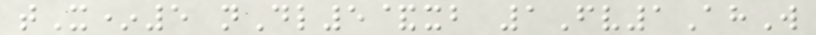tX*5 nDl5&xb 1Fv1AhW
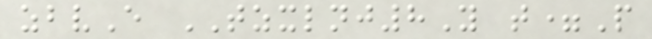zbvE TZXLNJ8Y t=P
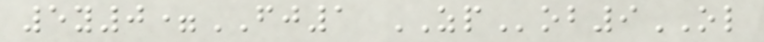5y0=FJ1 ZPob9OL
